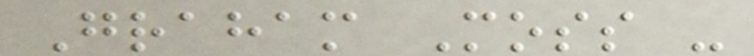Graham Moss -
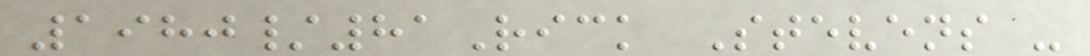1980/81Rick Stevens -
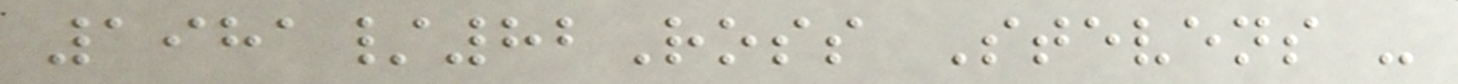1981/82Ross Stevens -
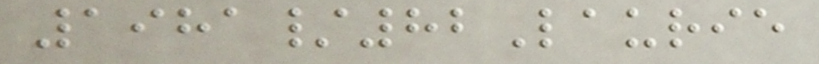1981/82Laurie
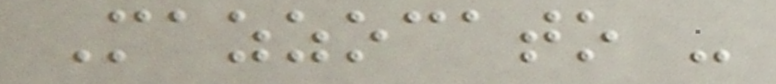Mazzocato -
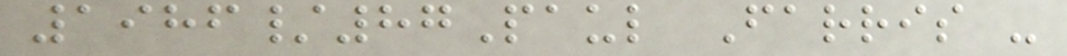1986/87Paul Farris -
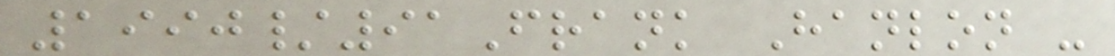1990/91Frank Hanlon -
